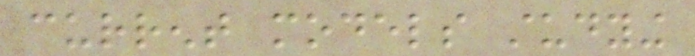current models studying
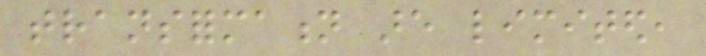transformation are limited,
